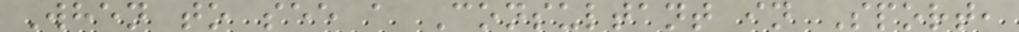When to see a Consultant in Sport,
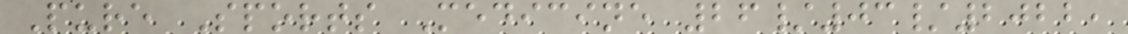Pure Sports Medicine 26/03/2022,
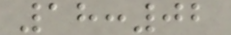18:02
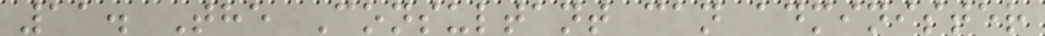11. The Consultant can administer
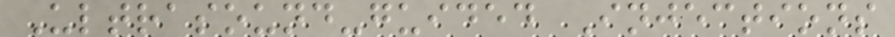Ultrasound-guided Injections
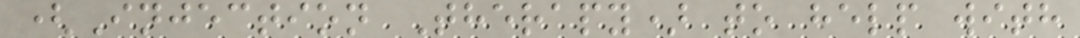(Injection Therapy) to help with
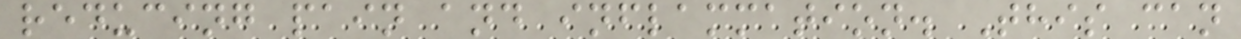reducing pain and inflammation. This can
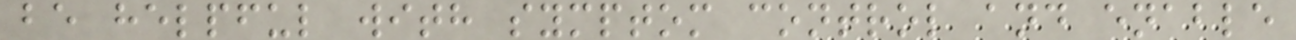be helpful with symptom control and enable
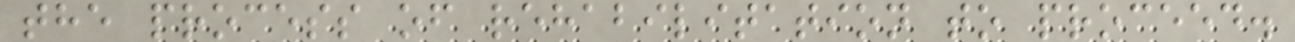the process of rehabilitation to proceed.
